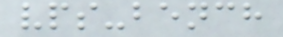vps-bench
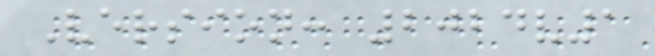Version: 2024v1
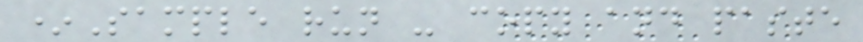*Sample run - copy and paste
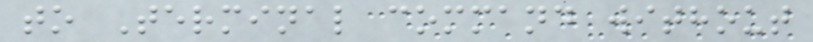to Terminal command without
